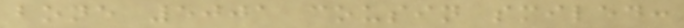bone 5001 cousin smiled:
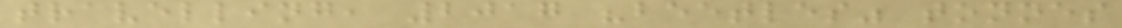travelling, 2017 "beetles" tonnes
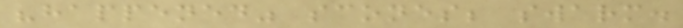"happened" scones; swarm.
